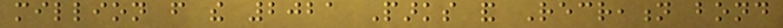million from the 2021 Parks and Recreation bond
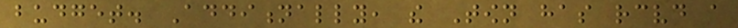budget. Additionally, the Town has received a
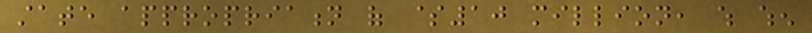state appropriation of $10 million, which when
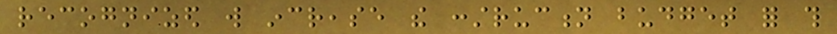recognized will increase the construction budget for this
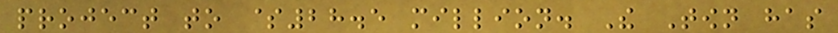project to $28.5 million. The Town has
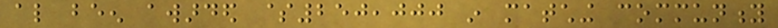also been awarded $250,000 in matching community
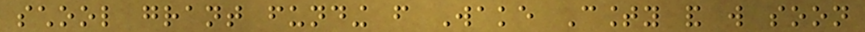school grant funding from Wake County and will soon
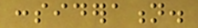consideration.
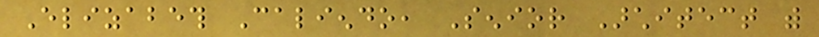Elizabeth Caliendo, Senior Architect with
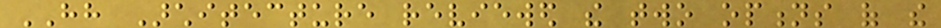HH Architecture reviewed the two options of the
